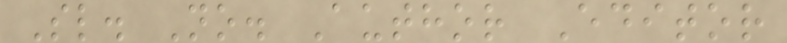Sl. No. Author Editor
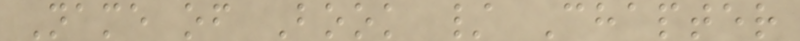Name of Book / Chapter
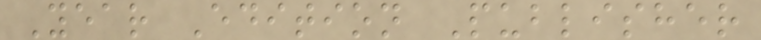Year Edition Publisher
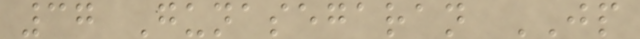37 Gunasegaran JP
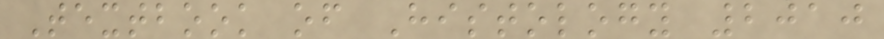Textbook of Histology 2010
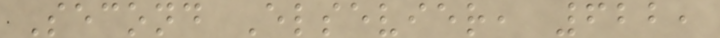Second Elsevier, 622,
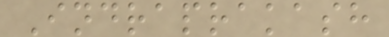Indraprakash
